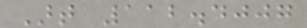Art 112.4007
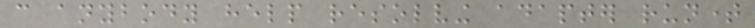can anybody help resolving adapter runtime
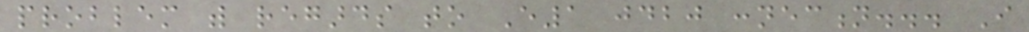problem with regards to E1 jdbj connection... I
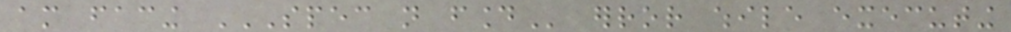am facing SPEC NOT FOUND error while executing
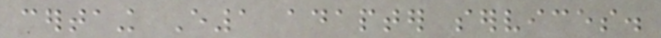certaing E1 adapter services.
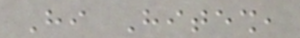Hi Hitesh,
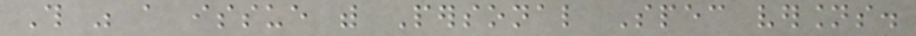This was a issue with Personal Spec versions.
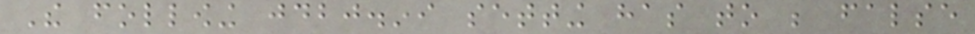The following jdbj.ini setting has to be false
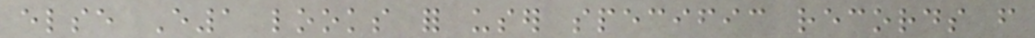else E1 looks for user specific records from
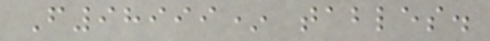F98999* tables.
